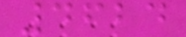4624
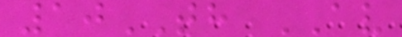10TH AV
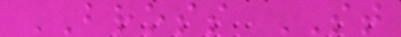BROSS ST
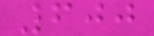600
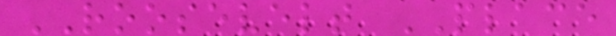ROOSEVELT PLACE
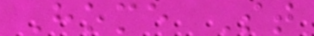Home St
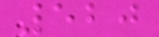520
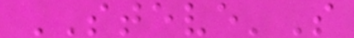STEVE'S
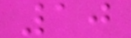10
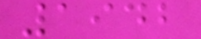1942
